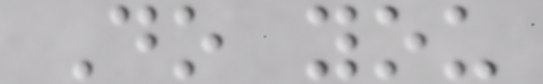Do you
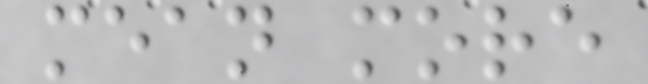mean more
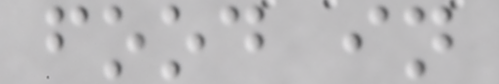food in
